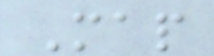Map
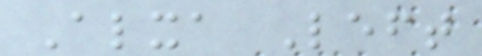Alxa Left
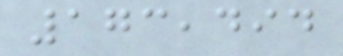173,494
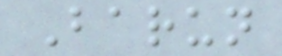Barun
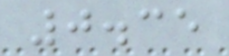0.35
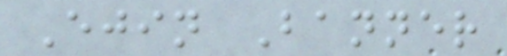Ejin Banner
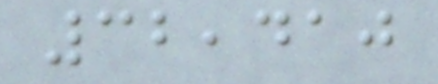32,410
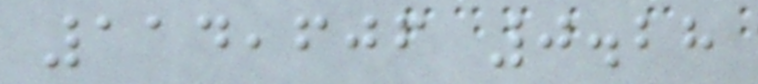114,606 0.28
